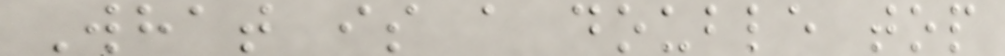What is a double top
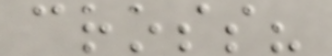cross?
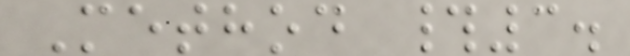Method #3.
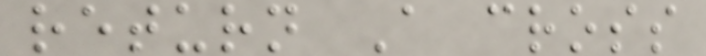return A cross
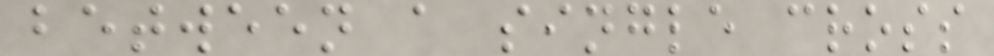between a single cross
